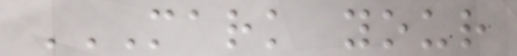MARK YOUR
